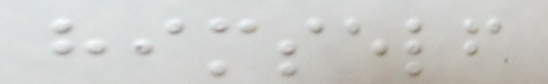himself
